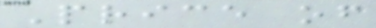Price of
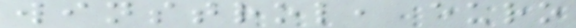winstrol, euro
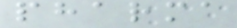pharma
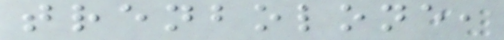trenbolone,
